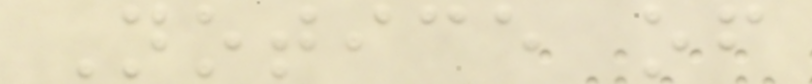Notice of
